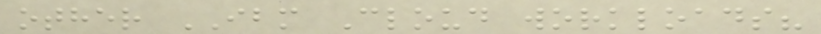other IBM Cloud workloads?
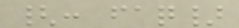{: faq}
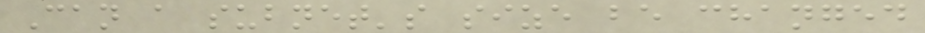Can a subnet's size be changed
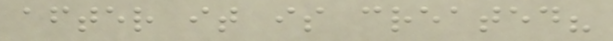after it is created?
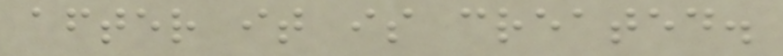after it is created.
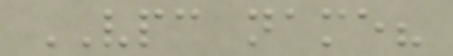VPC name?
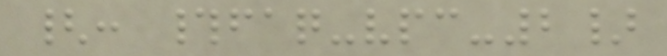{: #faq-vpc-2}
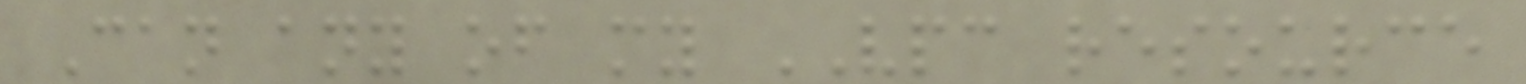Can any of my VPC resource
